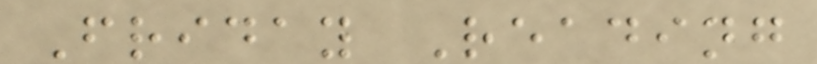Friday Reading
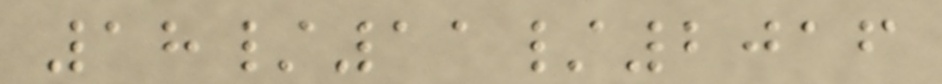18/11/2016
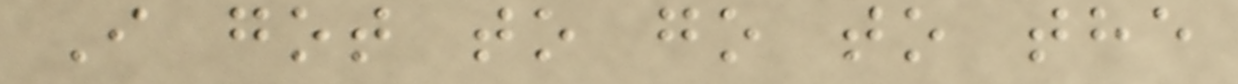I got to go to the
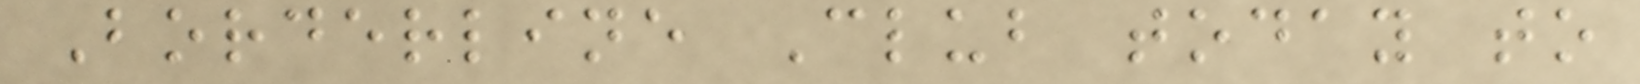Borderline Club today to
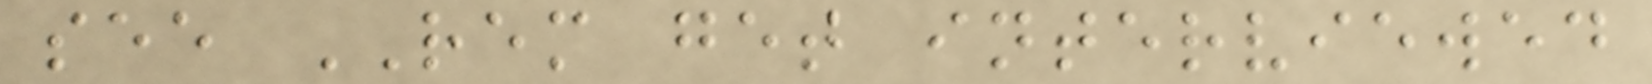see REM get interviewed
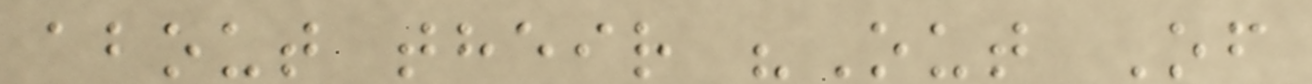about their "Out Of
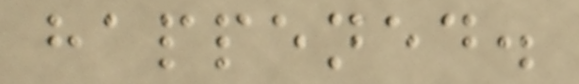happened.
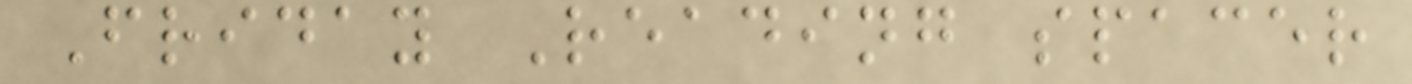Friday Reading spacer
